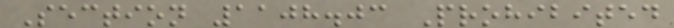Section 1108.03 Prohibited
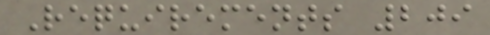Requirements 209
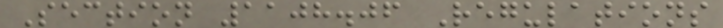Section 1108.06 Regulations
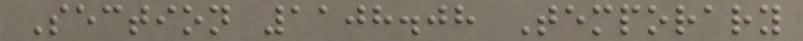Section 1108.08 Temporary
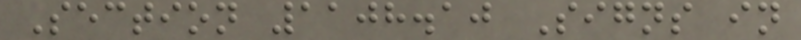Section 1108.10 Signs in
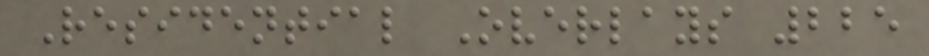Residential Overlays 225
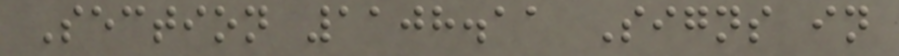Section 1108.11 Signs in
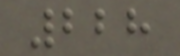228
